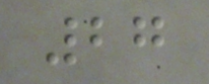27
